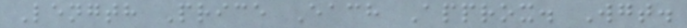Length Price Each Approx. Wgt.
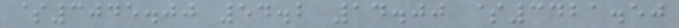$3045.00 54.2 14.00 $3421.50
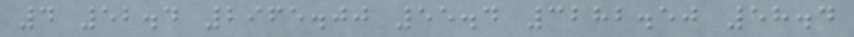4 52.4 2965.00 55.4 3282.50 58.4
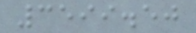3599.50
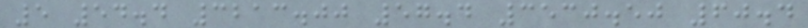5 54.4 3213.00 57.4 3530.50 60.4
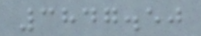3847.50
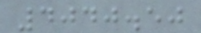4040.50
